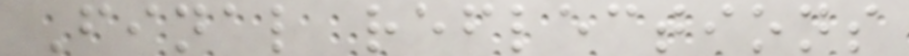Final reflections
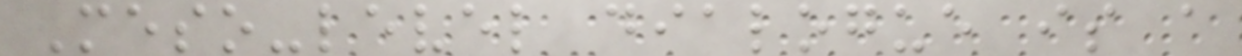Meso-level dialogue is a
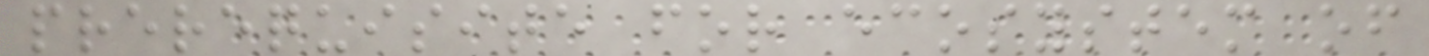prerequisite for ecosystem of
